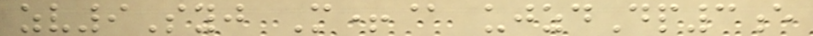zv9Syj M+@ ujzdDp3e
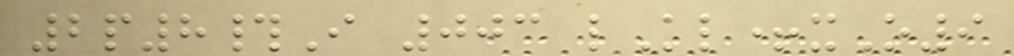2p8#I 003 lKl+xO9
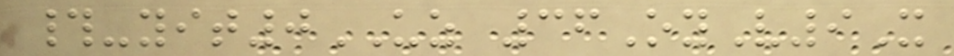#-yit0UZ 36OyV9X
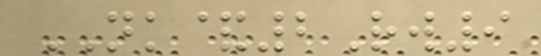NK&2Rw9
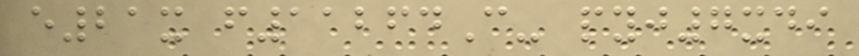e21x f11264C- pyj7xdi
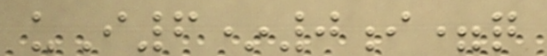uI6*0i=q
